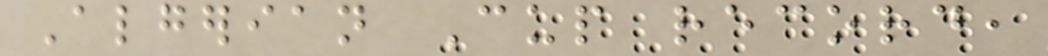Algerian Cup record,
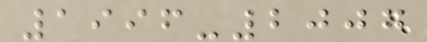1996-2007
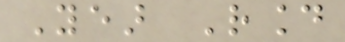Year Round
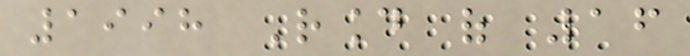1998 Round of 16
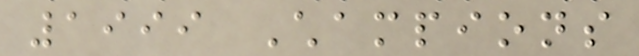1999 Champions
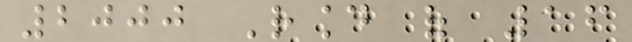2000 Round of 16
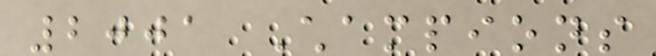2001 Champions
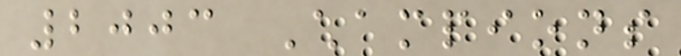2003 Champions
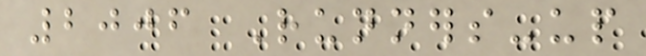2006 Runners-up
